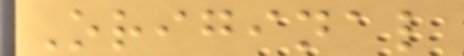Original
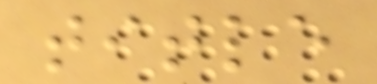title
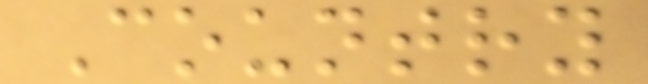Country
